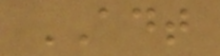ADT
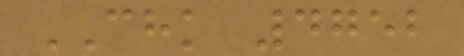CHK 4752
